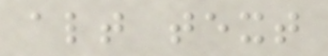alt text
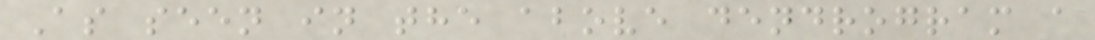As seen in the above dendrogram a
